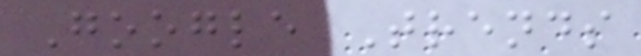Google Trends
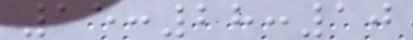15:28:10
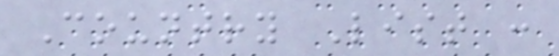Country List :
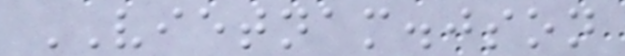VIETNAM.json
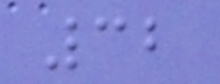32
